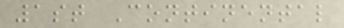1st Continental
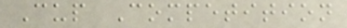Cup Competition
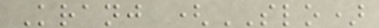Kranj (SLO)
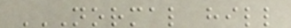NORMAL HILL
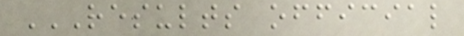RESULTS OFFICIAL
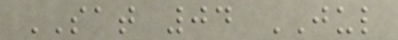SAT 04 JUL
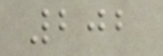202
